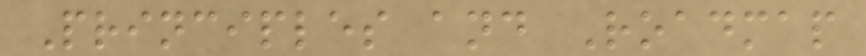Principles and Roadmap
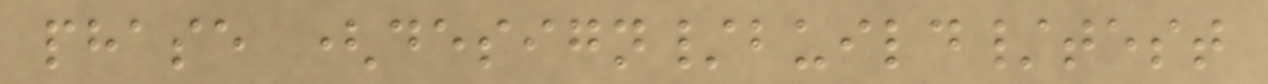phase (design/build/test
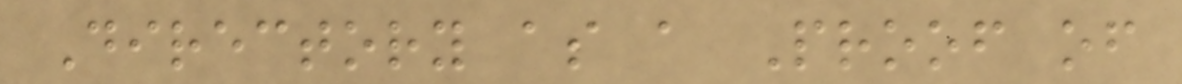Directory as a Proof of
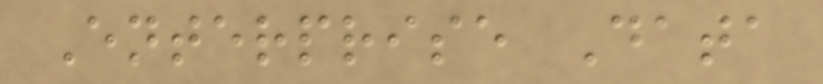Enterprise Data
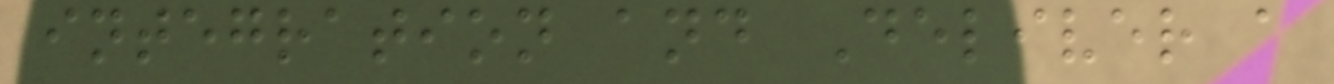integration and Deliver a
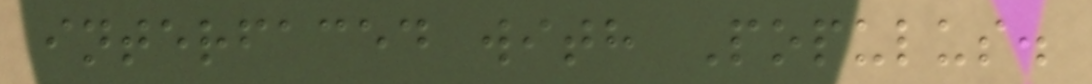interfaced with Populus.
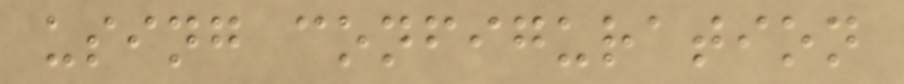using configuration
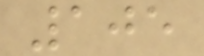105
